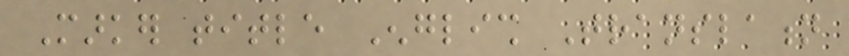Marker title English Translation
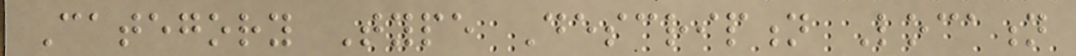Category Type Description Location
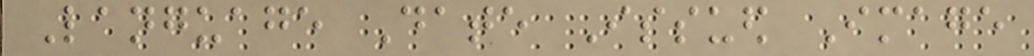Language Date Issued Image
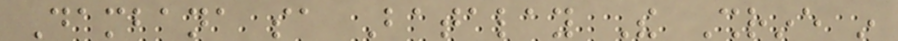Dambana sa Batalay The Shrine in
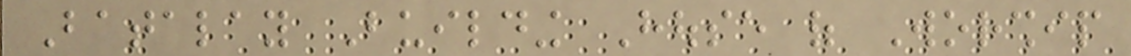Batalay Building House of Worship
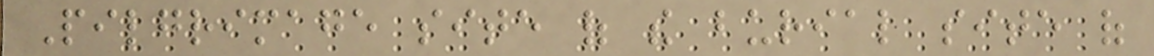Pilgrimage site of the burial site of
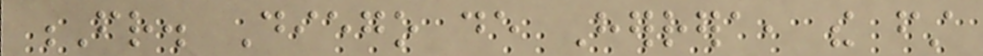Fr. Diego de Herrera, the first
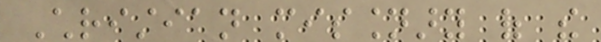Christian missionary of the
